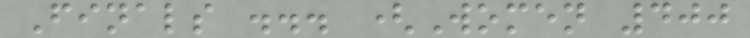Finals ... (Women 400
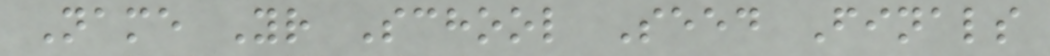Name Yr School Seed Finals
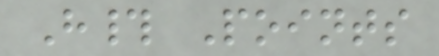H# Points
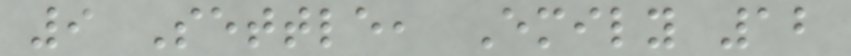9 Settle, Emily 12
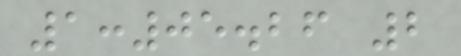1:05.26 2
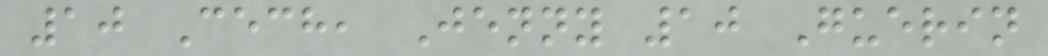10 Cech, Jenny 10 Guerin
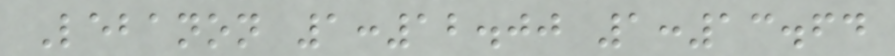Lebanon 1:12.00 1:13.64
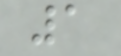1
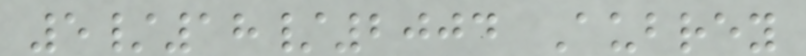5/18/2004 Aubrey
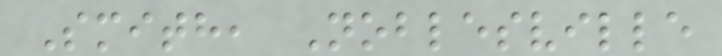Smith, Noblesville
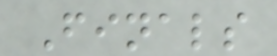Finals
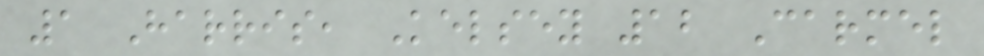1 Harris, Kelsey 12 Carmel
